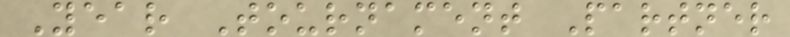Year Tournament Partner
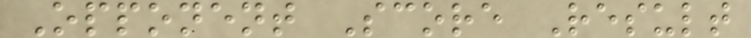Opponent Score Result
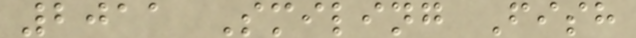2011 Smiling Fish
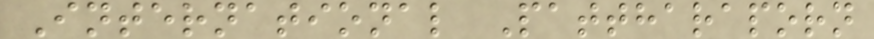International Pattharaporn
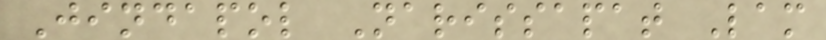Jindapol Narissapat Lam
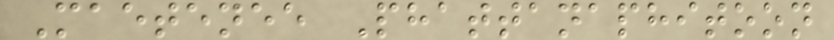Maetenee Phattanaphitoon
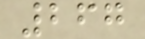267
